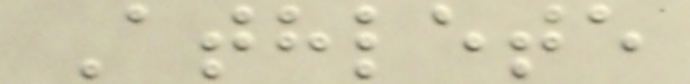Athlete
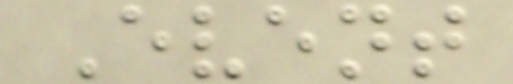Event
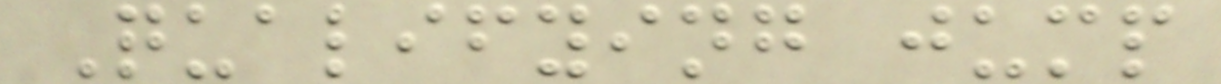Qualifying jump
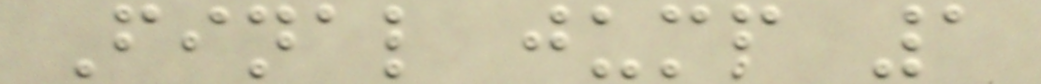Final jump 1
